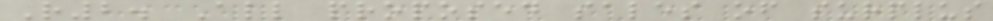R2. All proposed sales of surplus
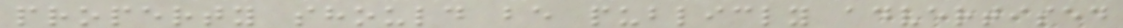property should be publicly advertised
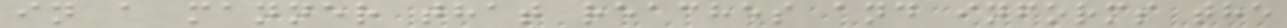in a manner that reaches and informs the
